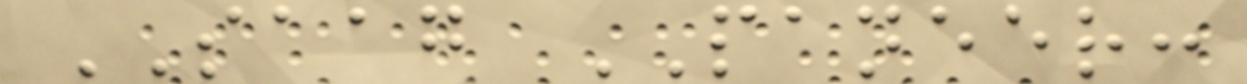SAAG PANEER:
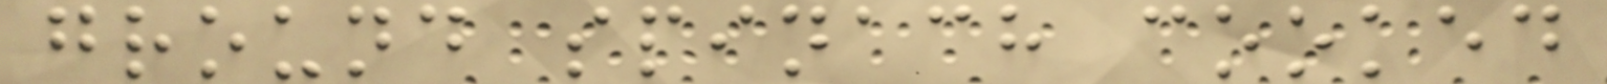ground spinach cooked
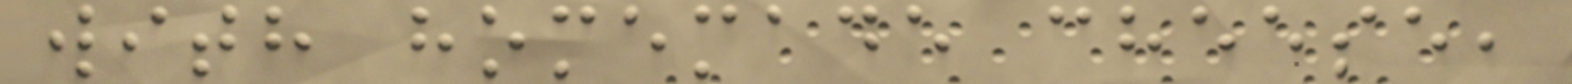with homemade cheese,
